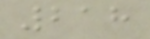218
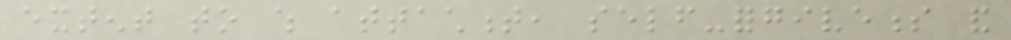extent to which attachment, self-forgiveness and
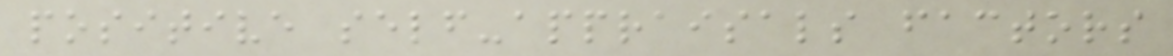positive self-appraisals factors
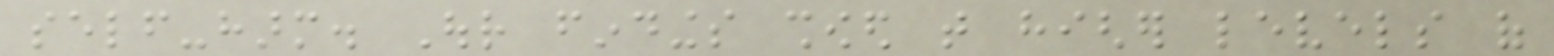self-harm. Our findings showed that higher levels of
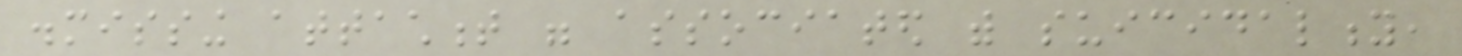dismissing attachment were associated with suicidality,
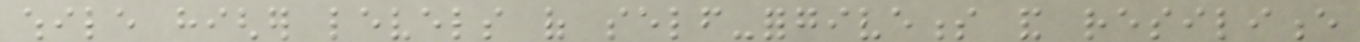while higher levels of self-forgiveness and resilience
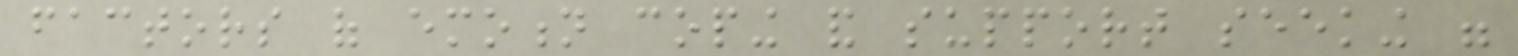factors of emotion coping and support seeking were
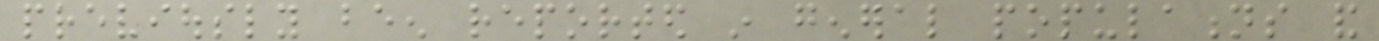previously been reported in general populations and
